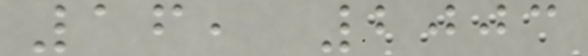16, 2003
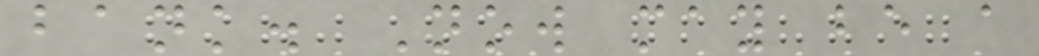bank. Now may be a
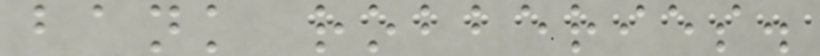bank robberies.
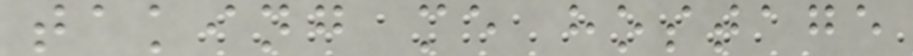taking me hostage
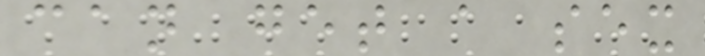can get a sex
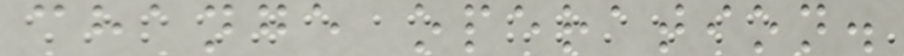change operation.
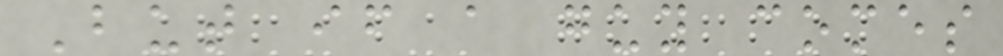But if a guy comes
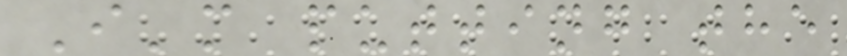I'm putting the
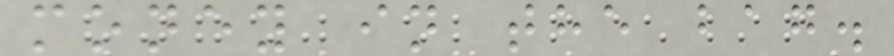money in the bag.
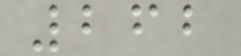262
